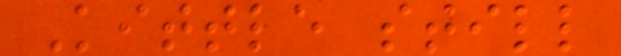Kittle still
